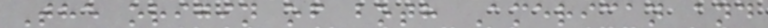The origin of both American and
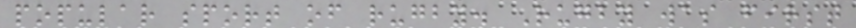popular sport of rugby. Rugby was first
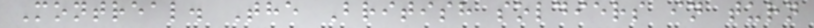Montreal. The British soldiers in turn
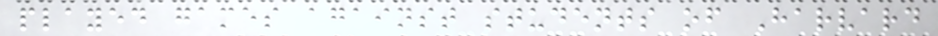played games against students of Harvard
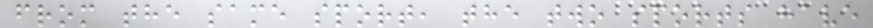from the same sport, the two sports have
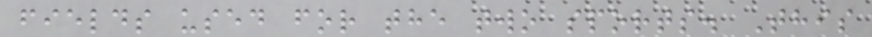fields used for the two sports. This
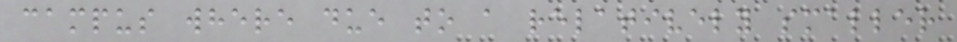campus where due to a relatively smaller
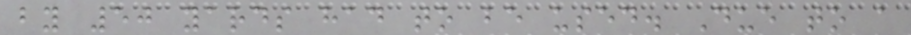by 50 yards had to be used. Due to a
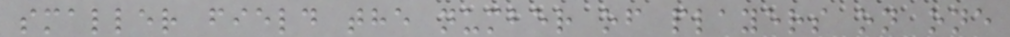smaller field the number of players on one
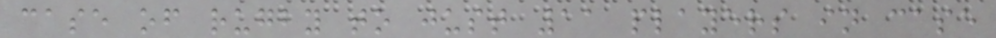case of rugby to just 11 players in case
